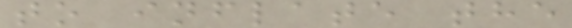to inflate the
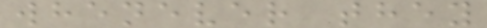whenever they
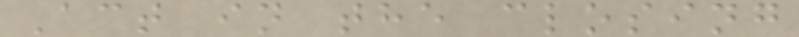Act in the closing
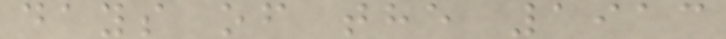days of the 1913
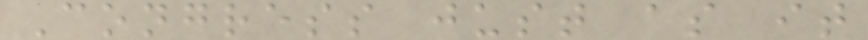Congress just as it
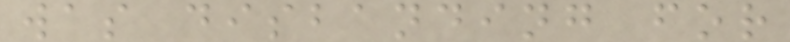was disbanding for
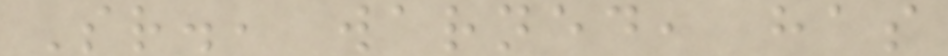Sr., warned, has
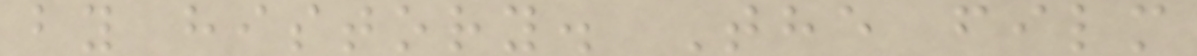by history. The film
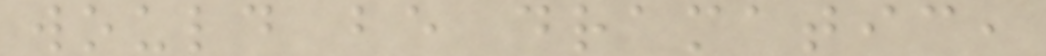would be dramatic,
